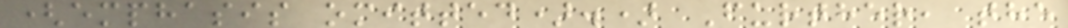(emphasis omitted).) Further, the
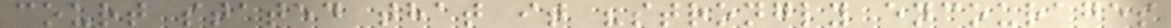court stated that it "strongly encourages
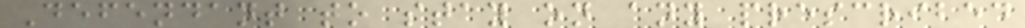Defendant to stay on any prescribed
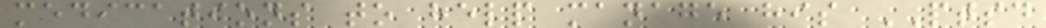medications to help manage his PTSD
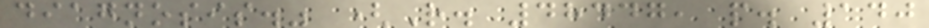diagnosis." (R. 48447, p. 140
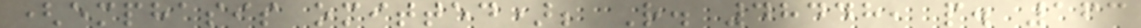(emphasis omitted); R. 48448, p. 163
